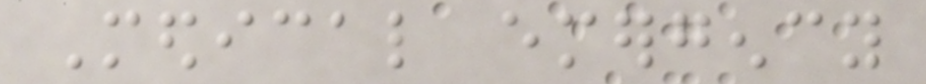Medical emergency
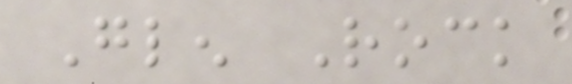Glen Rock
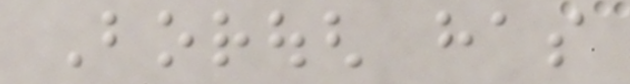Borough has
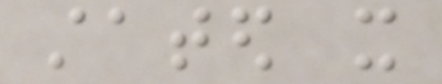stated it
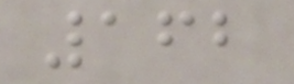162
